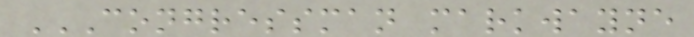CONGRESSMAN MARKWAYNE
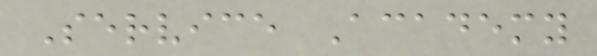Service Academy
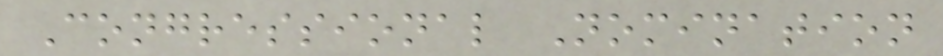Congressional Nomination
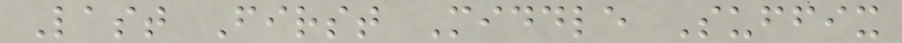Last First Middle Suffix
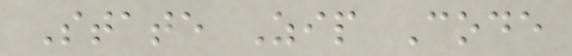State Zip Code
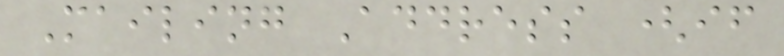Mailing Address (if
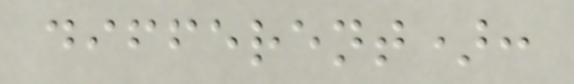different):
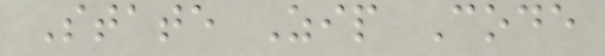State Zip Code
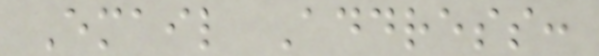Email Address:
